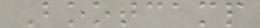Bootcamp
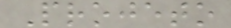Projeto
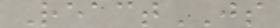ReactJS
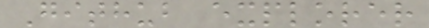Github explorer
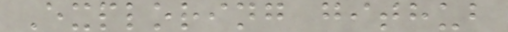Exploring github
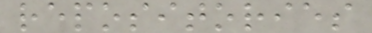repositories
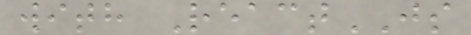with ReactJS
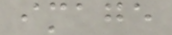image
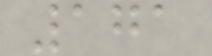171
